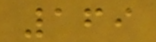169
